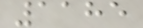1185
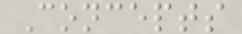Concepts
